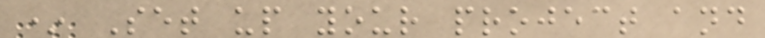* Set up your project and
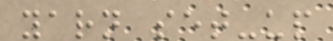yarn set-up
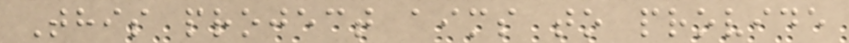This project aims to provide
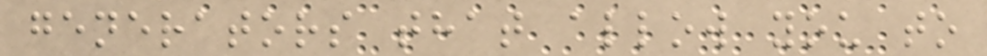generators that allow you to
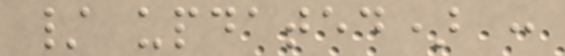/ updated) :
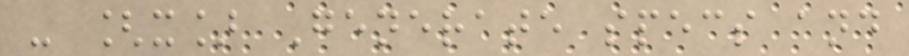- [x] Generate specs and
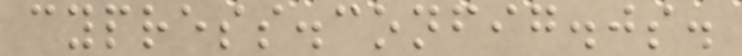cypress.config.js.
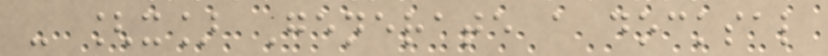- [x] Generate a docksal
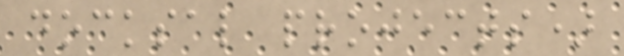docksal projects)
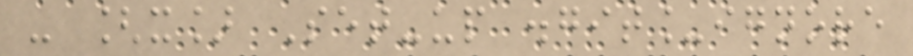- [x] Set-up .git_ignore
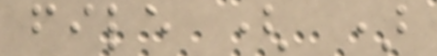file ( )
